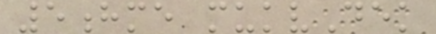5hme mukvDek
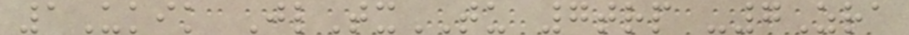1Ukik JlTxTU 7trp -7Zra
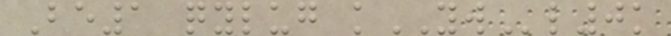Be1 qylug kYWl0k
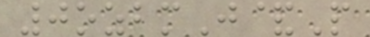0ozbmJ&P
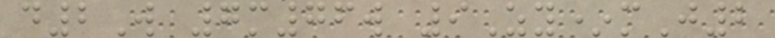d2W 7m76w 9Zy*mJ2
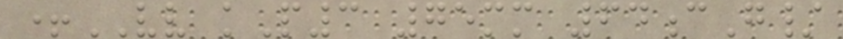+VV kP3 75mm 64cG/
